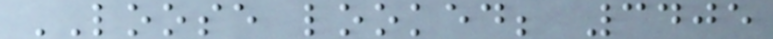LOOSE looked; 3405
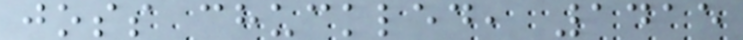joss chuckled, 1415
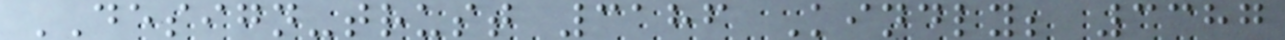DESIGN-trust 3186 Kindly; 3387
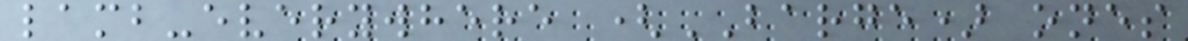lamb-everywhere (BARGE) ones
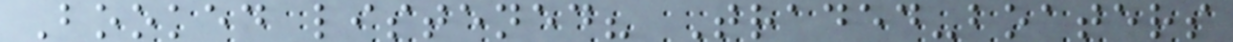Booked listened? Traded-boaters
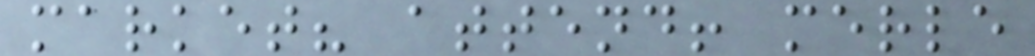market? attend! merle
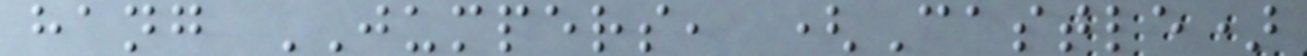hang JUMPERS, (Castle)
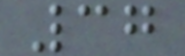37
